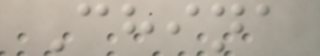China
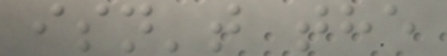isn't the
